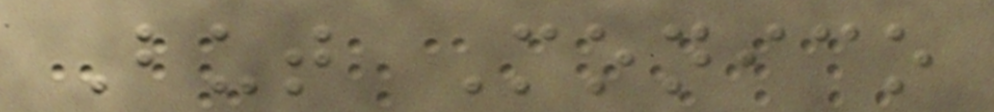But Monico
